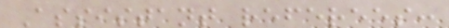Assistant referees:
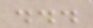...
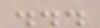...
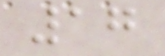17
